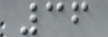36
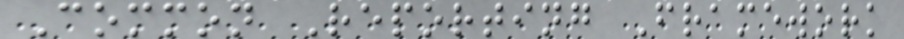Common Reporting Framework
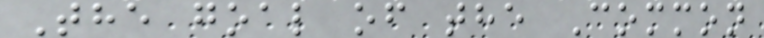The goal of the Common
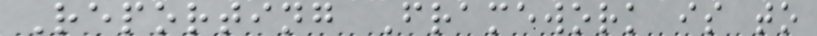Reporting Framework is to
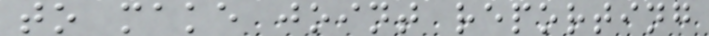to make joint reporting
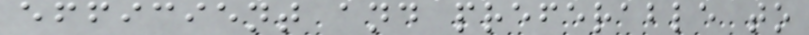efficient and preferable to
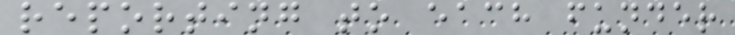reporting to each funder
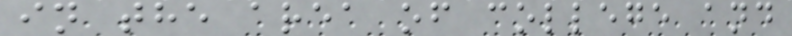in the area of college and
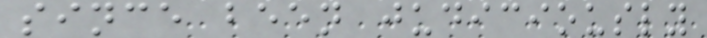since been judiciously
